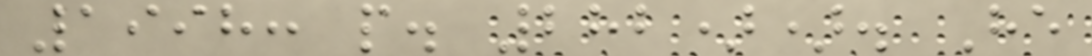1998: p. 282)). He
